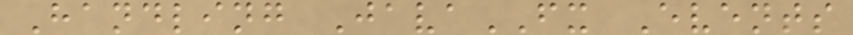Handling JavaFX Events
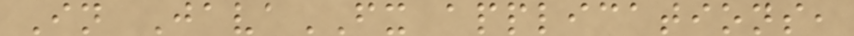In JavaFX applications,
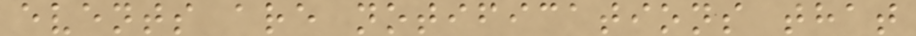events are notifications that
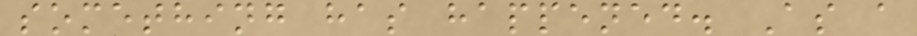something has happened. As a
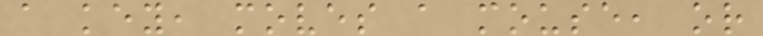a key, moves a mouse, or
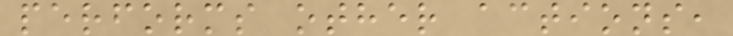performs other actions,
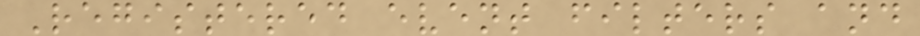Registered event filters and
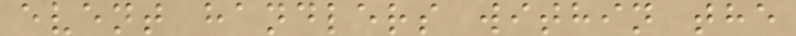event handlers within the
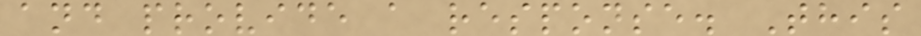and provide a response. This
